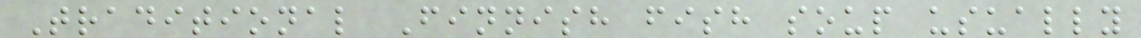Traditional Finnish fish soup usually
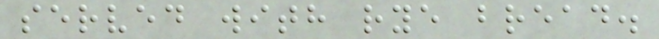served with rye bread.
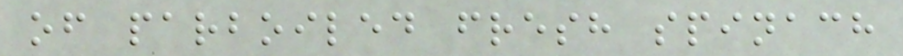of parboiled fresh spinach
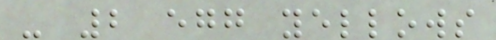- 2 egg yellows
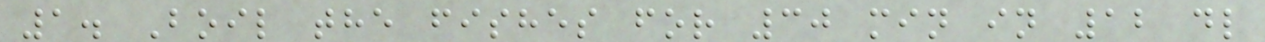1. Boil the fishes for 30 min in 12 dl
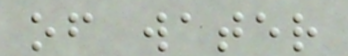of water
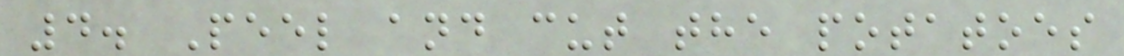4. Peel and cut the potatoes
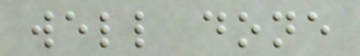well done
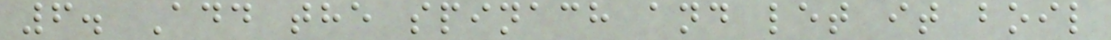6. Add the spinach and let it boil
